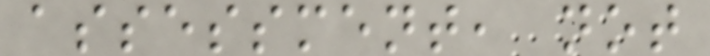assessment, not
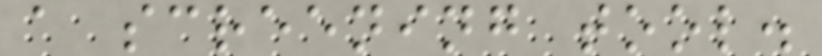a screening tool.
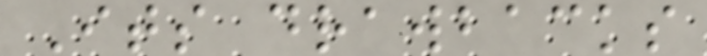Its drawbacks
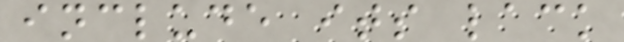include its lack
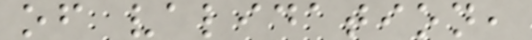of validation,
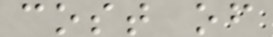cost of
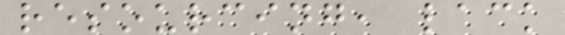resourcing, lack
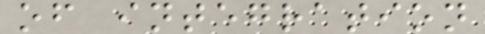of integration
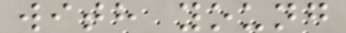with young
